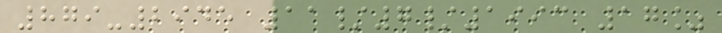879-2945 11/7/1993 17%
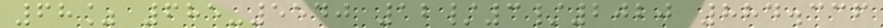68% 685-5540 12/3/2020 884.336
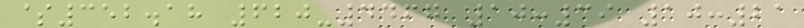$352.18 620-4467 10:39 10:21
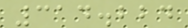314.224
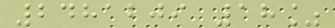2481209 18%
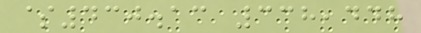$430.13 338,448
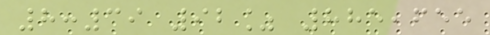8:39 92% 885,655
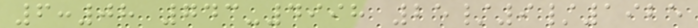6:08 743-4998 25/9/1925
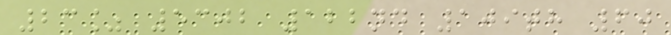23% 5302 122nd 109th 60
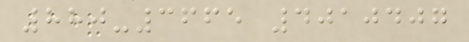880-3665 4010407
